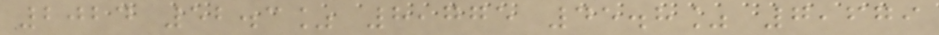2024 52.3% 8,775 45.8% 7,679
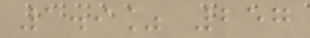1.9% 257
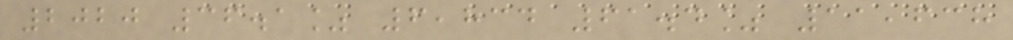2020 36.1% 6,834 61.4% 11,638
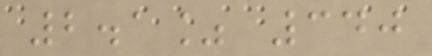2.1% 340
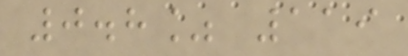0.8% 119
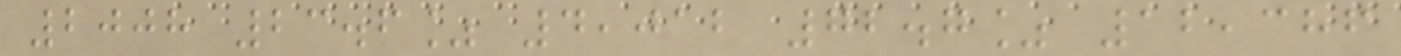2008 23.6% 4,012 72.7% 12,386
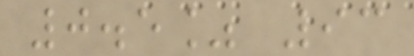0.5% 93
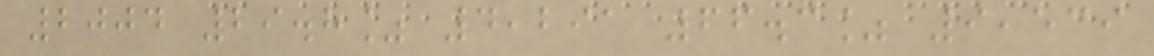2004 29.8% 4,291 66.3% 9,539
